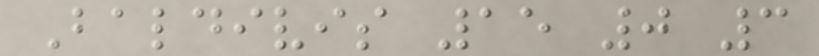Baldivis 15 0 3
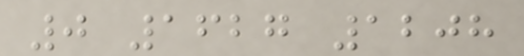0 1627 1208
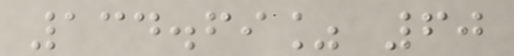134.69% 60
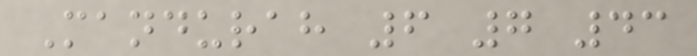Mandurah 6 7 43
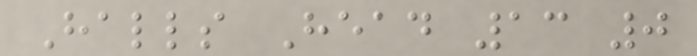Halls Head 13 0
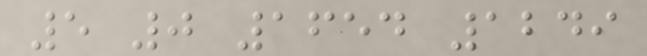5 0 1654 1249
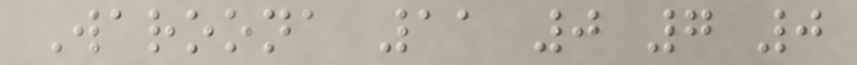Waroona 11 0 7 0
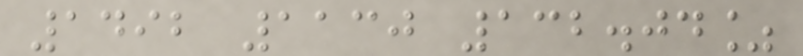1492 1130 132.04%
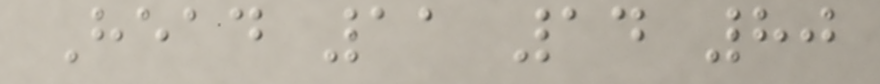Head 11 14 80
